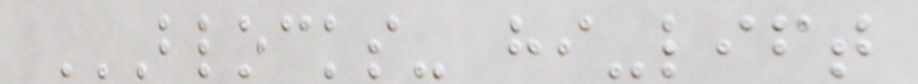BLOCKS- HI-LIFT
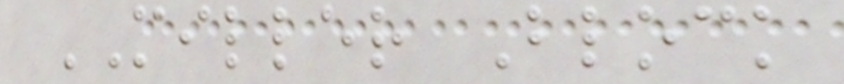MILLER Block
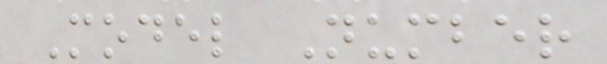Model Number
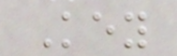Key
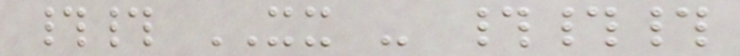## XX - ###
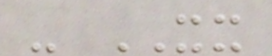- XX
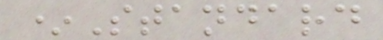*Standard
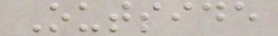Outside
